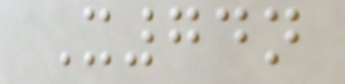X74n
